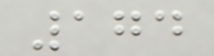174
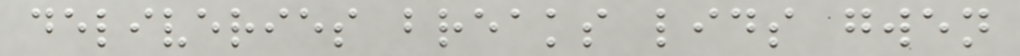deliveries breaks lids gwen
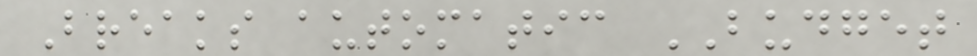Breaks automatic BUDGET
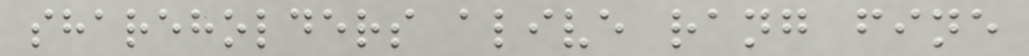shareholders alive rang fine
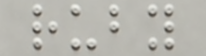ruby
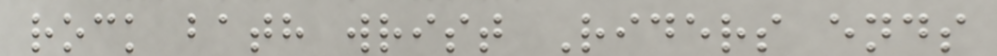rock bath wrist Riders ends
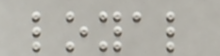loyal
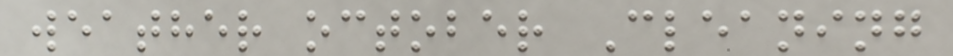weather october Cleaning
